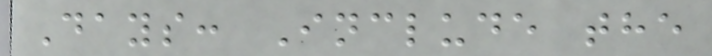Days: Include the
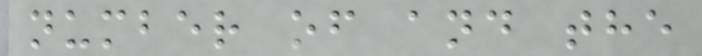number of and the
